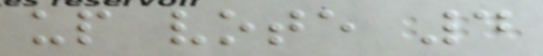up vote 4
